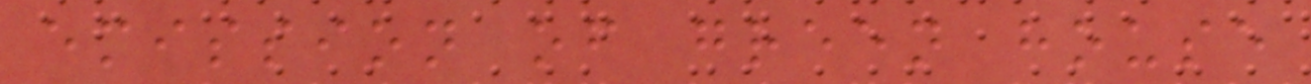emission of green house
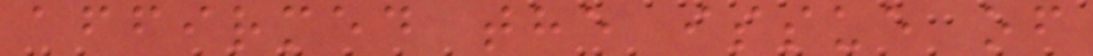affirmed the issue of
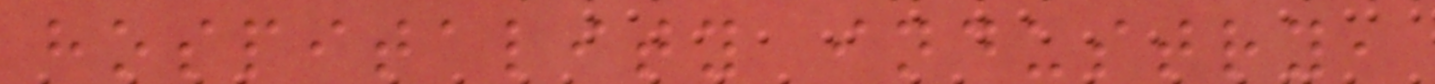hospitality industry,
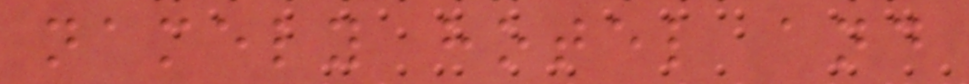namely hotel and
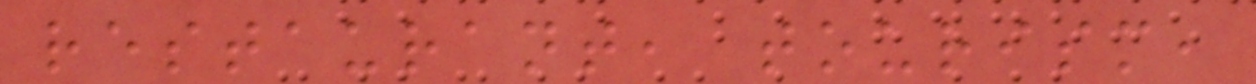restaurant, tourism,
